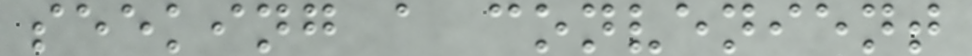seeking a convenient
